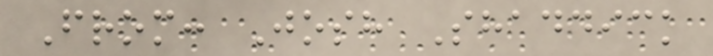From: Josh Shaddick
